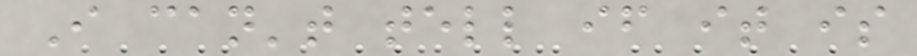I can't tell if it is
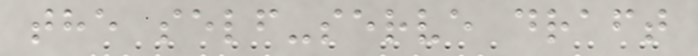the self-serve draft
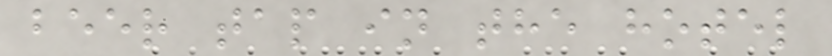beer tap in the hotel
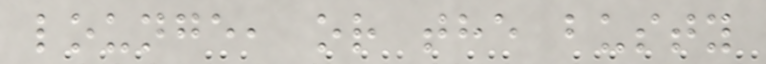lounge, or the busty
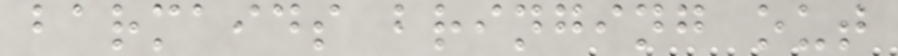barmaids bringing out
